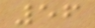56
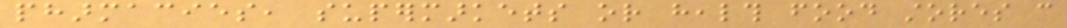pharmacies, supermarkets or health food stores can
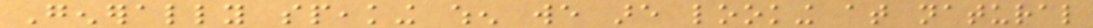Generally speaking when we are looking at natural
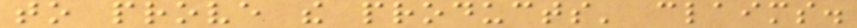to prove the products' claims.
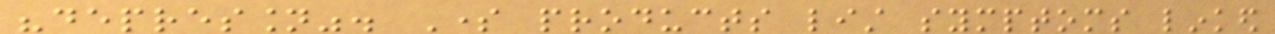"depression". Some products list symptoms linked
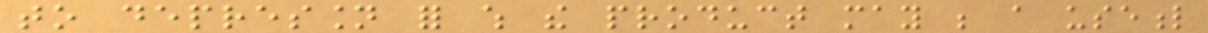to depression for which the product may be a useful
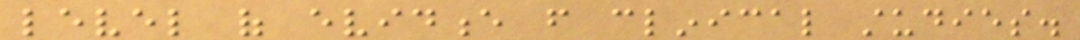level of evidence from clinical studies.
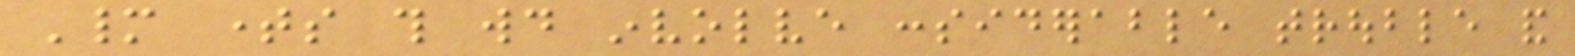Many times this would involve considerable trouble and
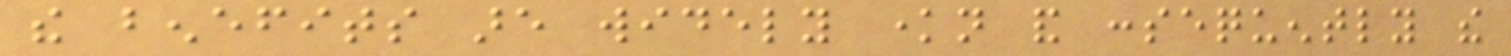the benefits are widely known and consequently the
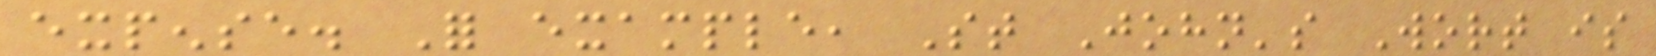expense. For example, St John's Wort is
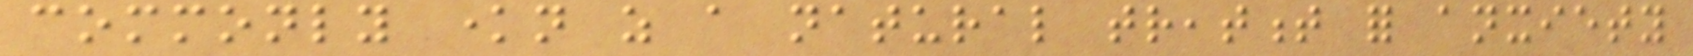commonly known as a natural treatment for anxiety
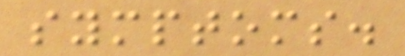symptoms.
